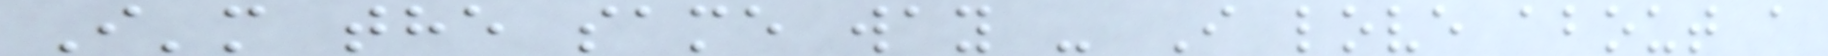I'm the same way - I love about a
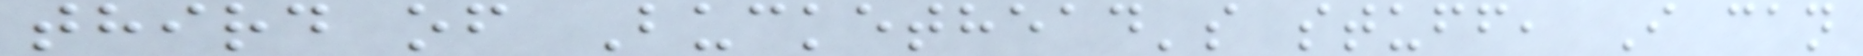third of Buckethead's stuff, I can
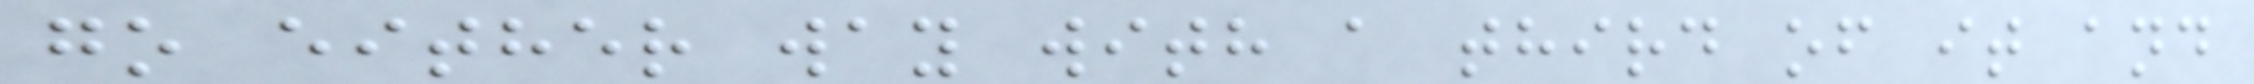go either way with a third of it and
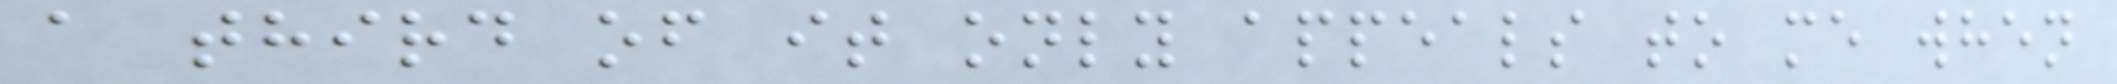a third of it only appeals to me when
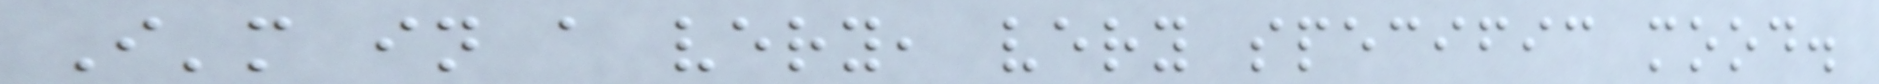I'm in a very, very specific mood.
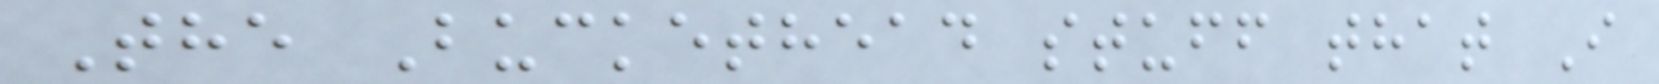The Buckethead stuff that I
